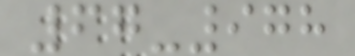67-978
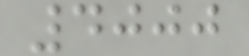4000
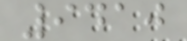9410
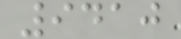9410
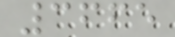3665
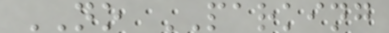NO PARKING
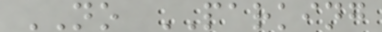NO PARKING
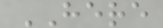HERE
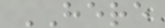HERE
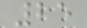25
